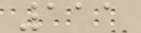111
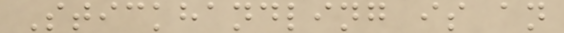Stickhandling is an
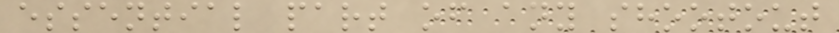essential part of any shootout
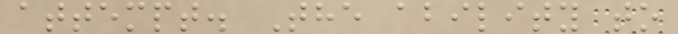attempt. The ability to
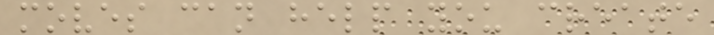moves can help you create
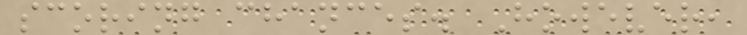scoring chances. However,
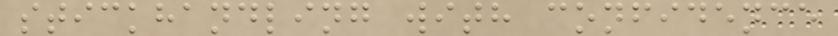stickhandling with confidence
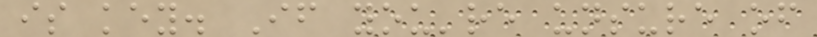is key. If you're unsure of
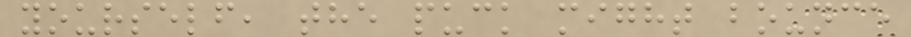yourself, the puck might bounce
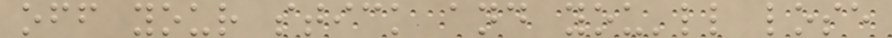off your stick and you'll lose
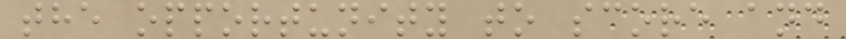the opportunity to score and
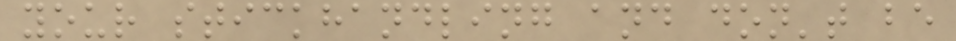your stickhandling and don't be
